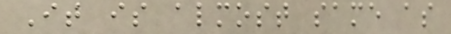It is almost same as
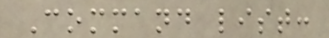Command list:
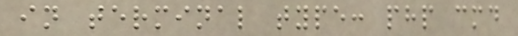in terminal type: php cmd
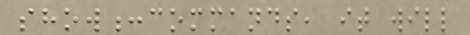show:commands, it will
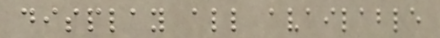display all available
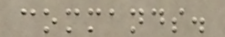commands.
